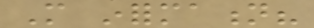More information?
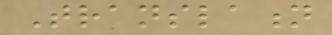Translation
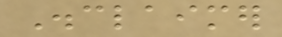Disclaimer
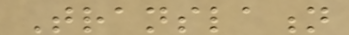Translation
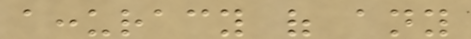accuracy of any
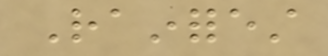Rainforest
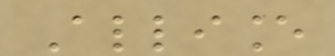Alliance
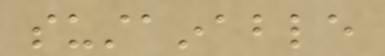sustainable
